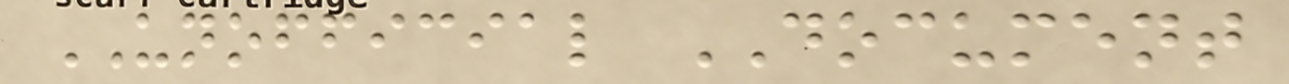UNOFFICIAL DOCUMENT
